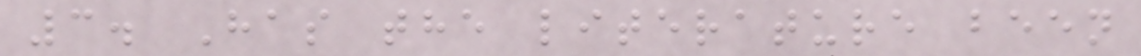3. Has the literature been
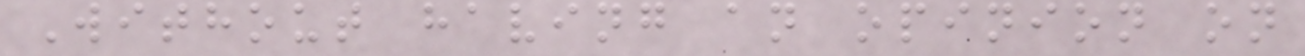Without having an opinion on
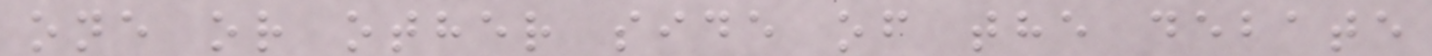one or other side of the debate
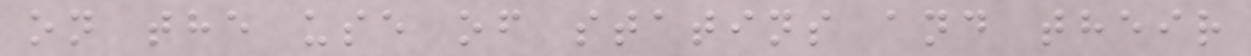on the use of statins and their
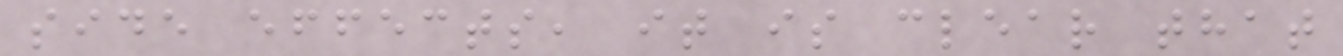side effects, it is clear that
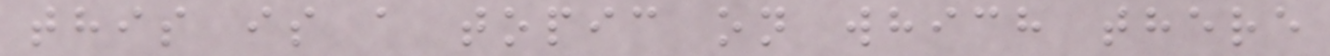this is a topic on which there
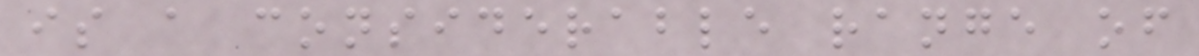is a considerable range of
